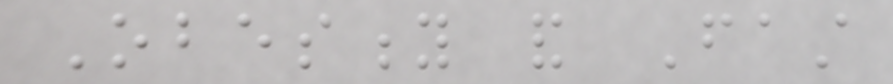Obesity and Fast
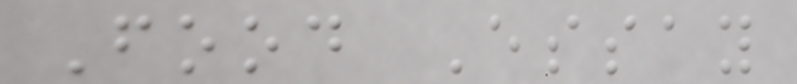Food Essay
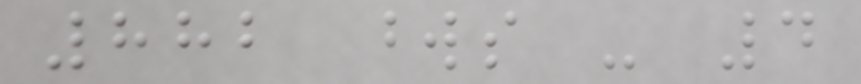882 words - 4
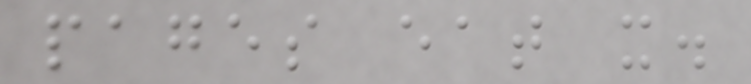pages eat it.
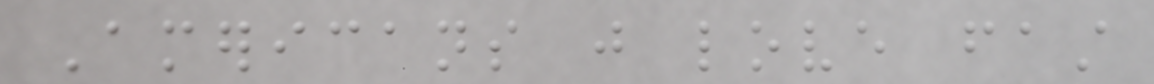Americans just love fast
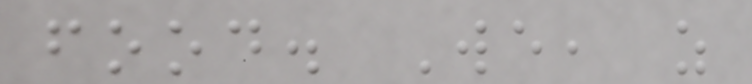food. We, as
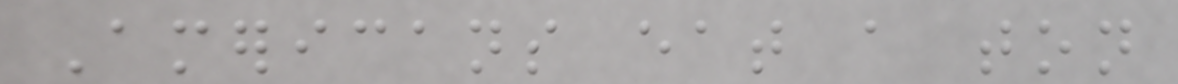Americans eat a ton
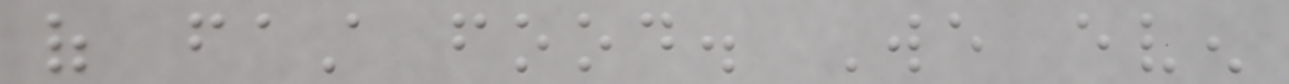of fast food. We even
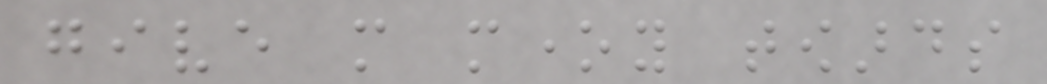give more money towards
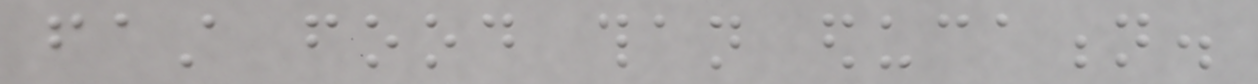fast food than education.
